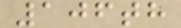106th
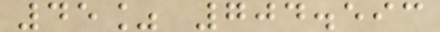45% 704.593
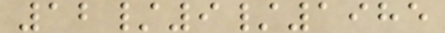12/9/1985
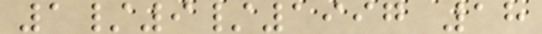1/9/1997 18
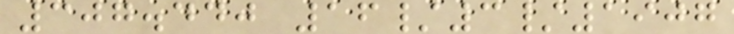307.440 16/3/1907
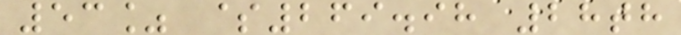53% $269.98 28th
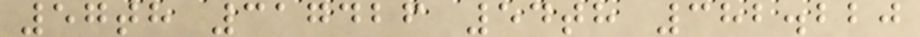57th 317426 54th 382.220
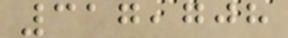317,708
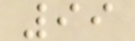99
